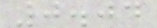0.04
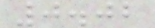0.02
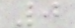0
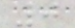0
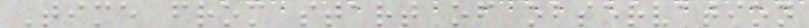Time from start of observation
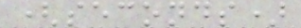(seconds)
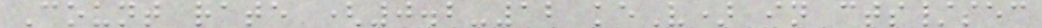Count rate (0.2-12 keV) in cts/sec
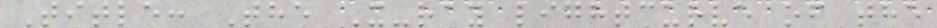Title: The X-ray lightcurve of the
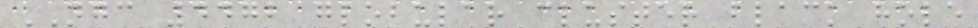NGC 4472 globular cluster black hole
